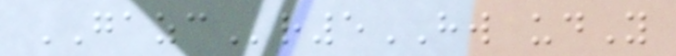GAZCr5HW udY
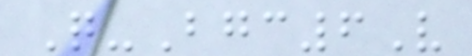Q-Bgc6V
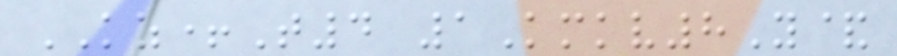KZ+T4 1Kmkv8Y&
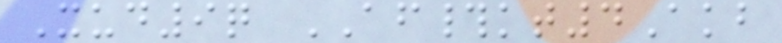Xud9q AF#kt4Akb
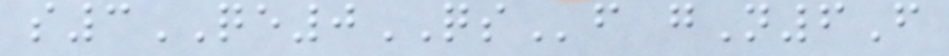s3QE0QSf gN6F
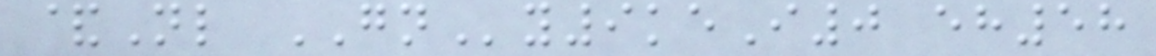&Nl GNy9keI0 eh58
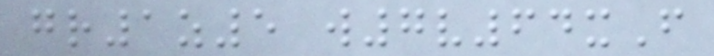gr1z5 w7v64xF
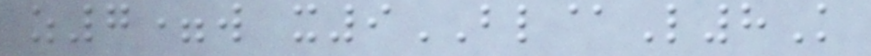z7=w x9BL@L8K
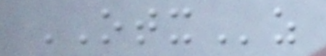OTXz
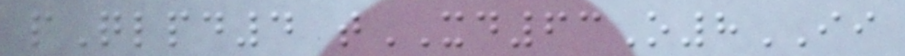pQlpd4 tXD63O8II
